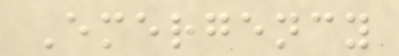Emergency
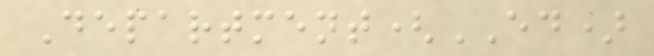Department(ED)
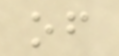of
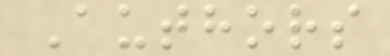Authors
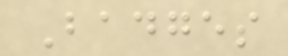Badges
